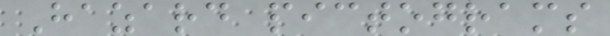Hazard pictograms
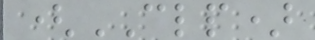(CLP)
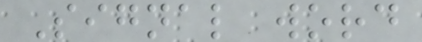Signal word
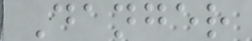Danger
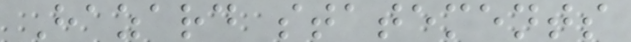Hazard statements
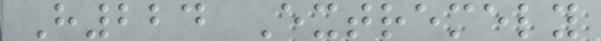H224 Extremely
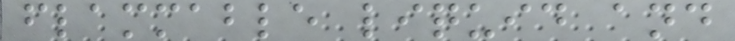flammable liquid and
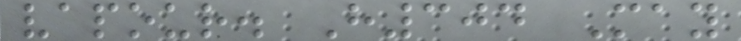vapour. H304 May
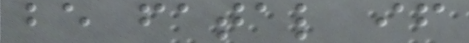be fatal if
